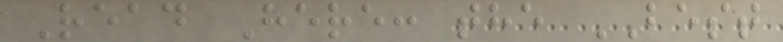Read Here: the BEST
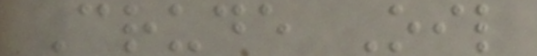Crude Oil
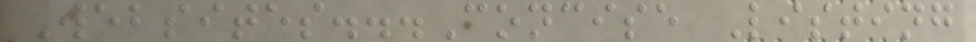Websites...Concise Listing
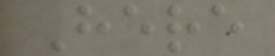Here
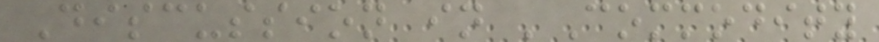Discussion in 'Commodity
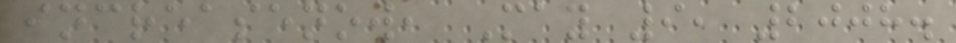increasenow, May 9, 2008.
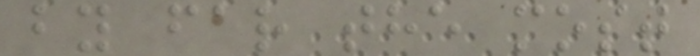by far the most
